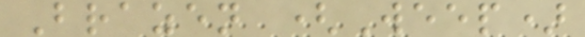Brazen (Weep)
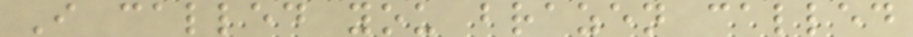I called you brazen called
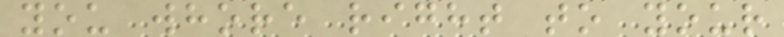you whore right to your
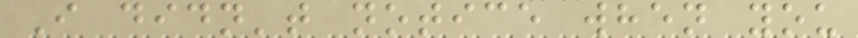I didn't notice when you
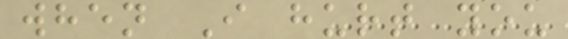when I hurt you
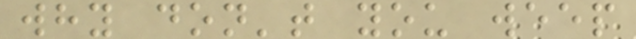why don't you weep
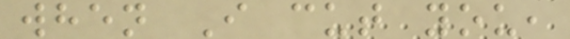when I cut you,
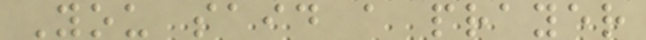You said a prayer
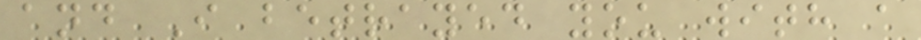and I betrayed you with a
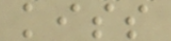kiss
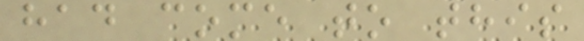had come to this
